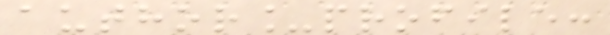author_profile:
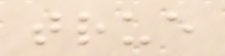true
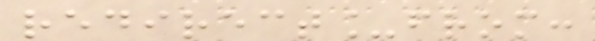redirect_from:
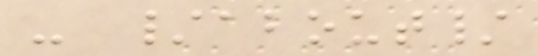- /about/
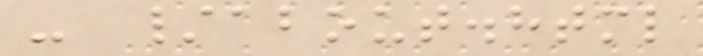- /about.html
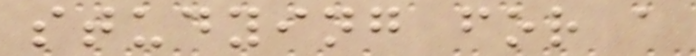studying for a
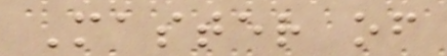Master of
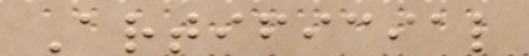Artificial
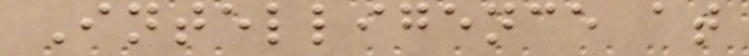Intelligence at
